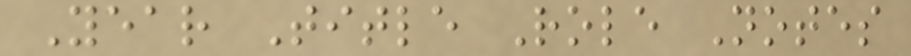Year Title Role Notes
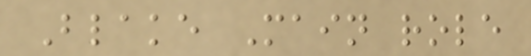Blake Main role
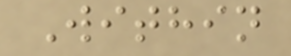Within
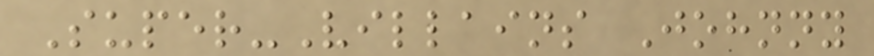Super-Villains Johnny
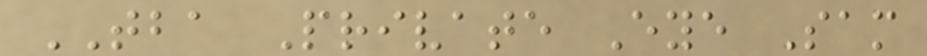TBA Private Eye Sam
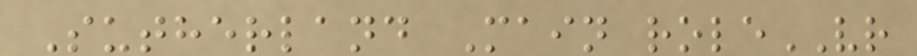Sutherland Main roleVR
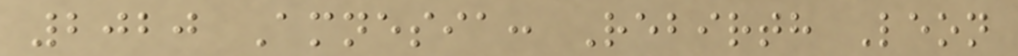2020 Amnesia: Rebirth Leon
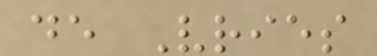de Vries
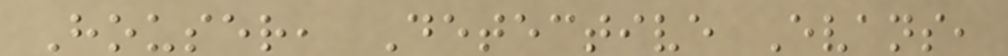Houser, Detective Evans,
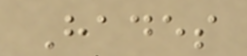Hades
